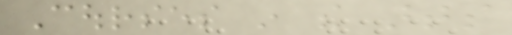Courses in the arts
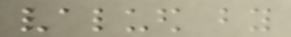valued by
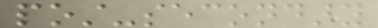post-secondary
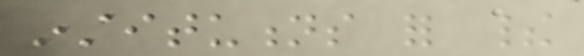institutions for their
